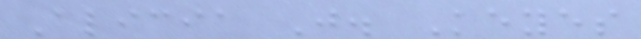Alicia J. Keyes
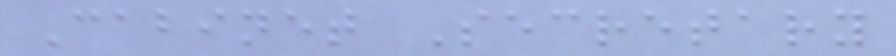Cabinet Secretary
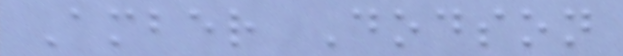Amber Dodson
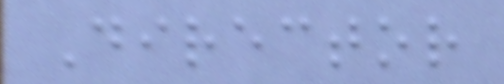Director
